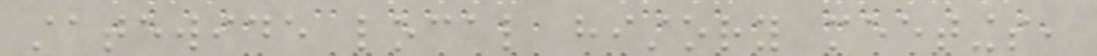statewide local history meetings,
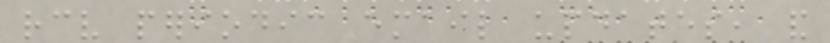receive periodic email updates, and
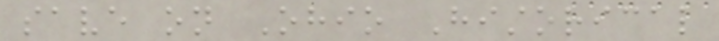save on Ohio Historical
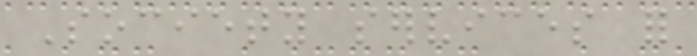Society services for
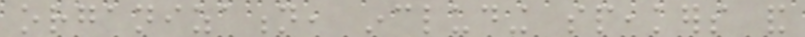organization, including speakers and
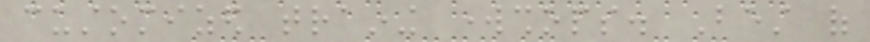customized training workshops. Best of
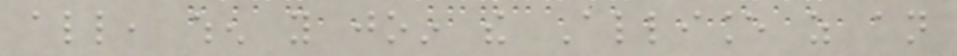all, when you join the Alliance as an
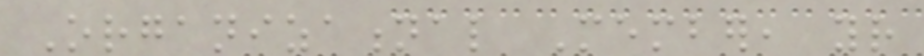Organizational Member, your
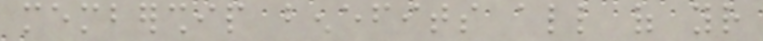membership benefits all of your
